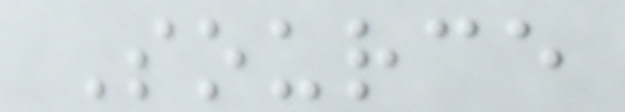Source
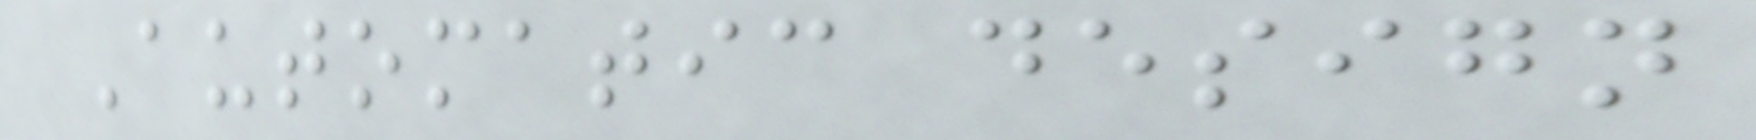Automatic design
